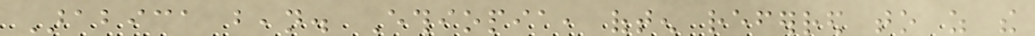Arabica bean. Ethiopia, often referred to as the
